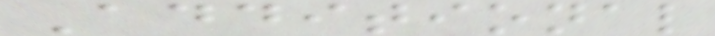Additional
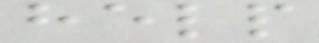help
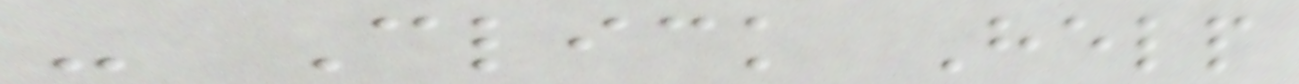- Click Help
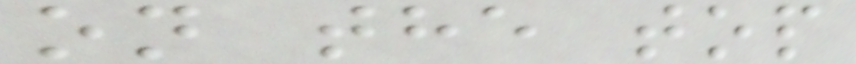on the top
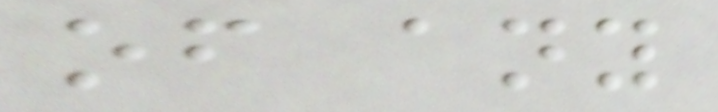of any
